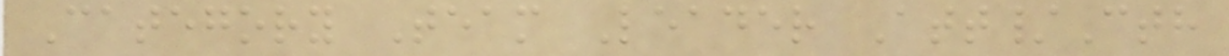Category Team Leader Att/Cth
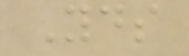Yds
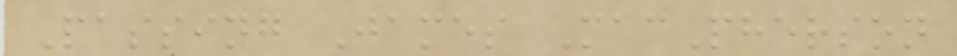Passing James MacPherson
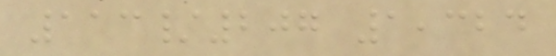113/207 1,324
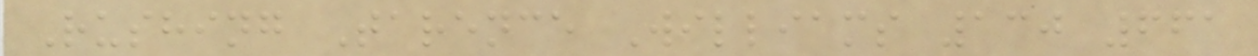Rushing Tarence Williams 130 661
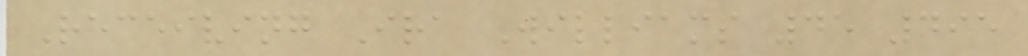Receiving Ira Williams 45 495
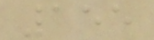155
